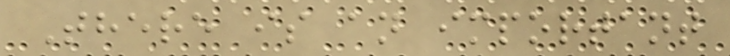There is an important
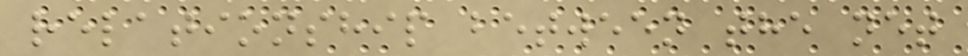relationship between the net
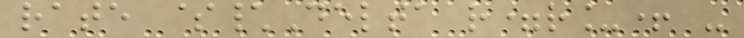rate $\Delta r=r_+ -
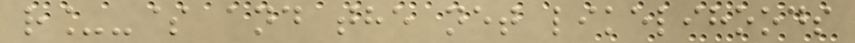r_-$ and the net likelihoods
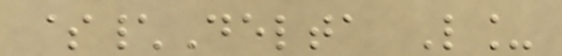$\Delta L_
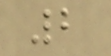2
